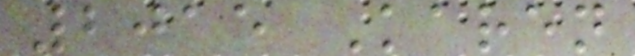2015 Karen
